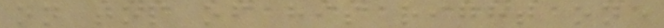on top of his right one
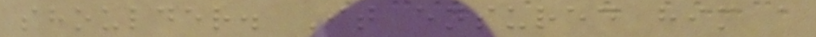shoulder. It ensured him a
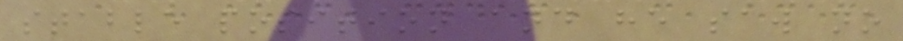stable position and he saw no
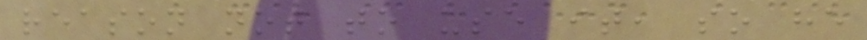reason not to use it, so he
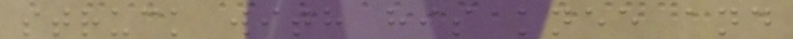struck with his knee and
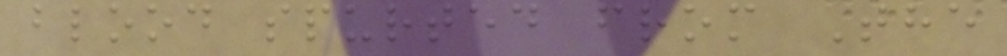blood spurted from The
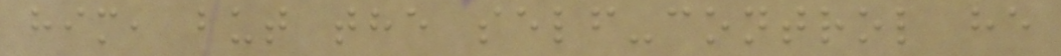him, but the self-control he
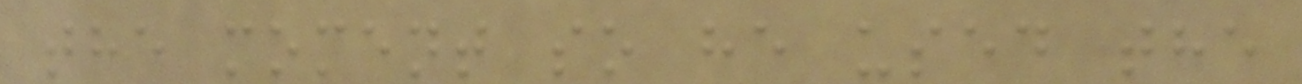the moment so he used the
